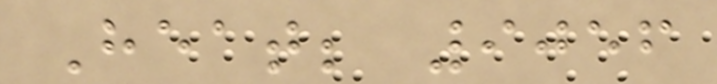Heat; 9056
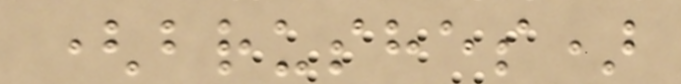(brushes)
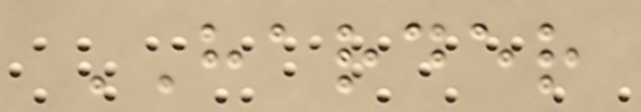HARDER
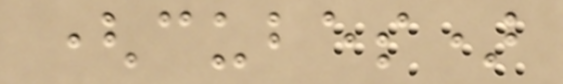(cubes)
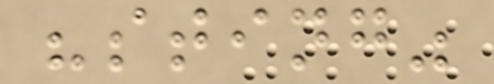"sting"
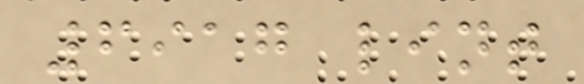6917 lint
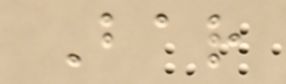Bar
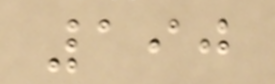190
